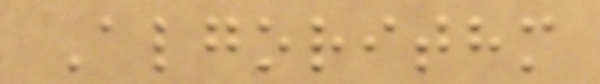Algorithm
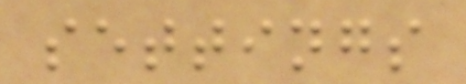settings
